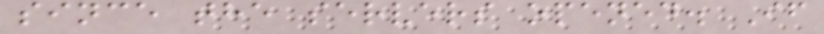since the servers opened. If
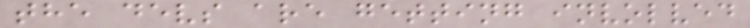the devs are getting involved
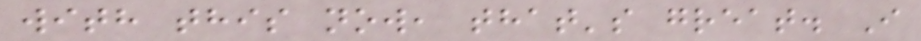with this now, that's great. I
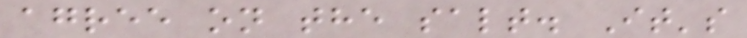agree on the salt. It's
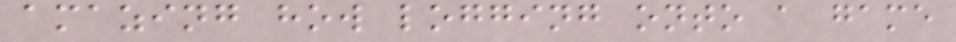amazing how logging onto a game
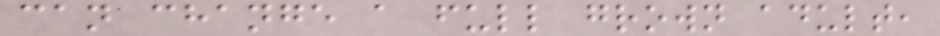can change a full grown adult,
